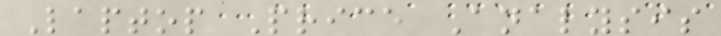Laptop Price Analysis
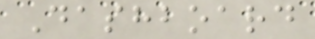Dashboard
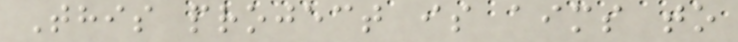This project is aims to
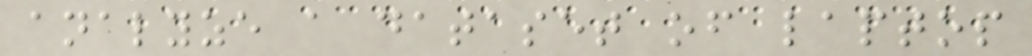analyze a dataset of laptop
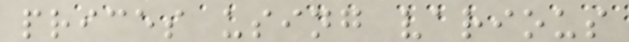prices using various
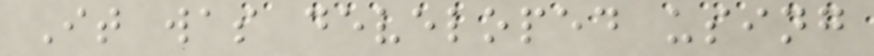It was developed using
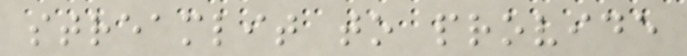streamlit to provide
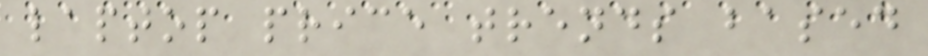laptop price trends based
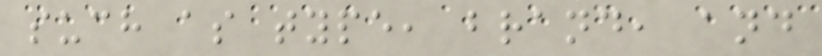such as type, brand, and
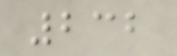232
